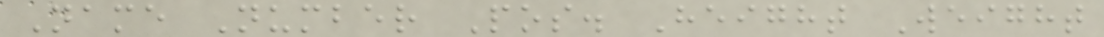Name Number Pos. Height Weight
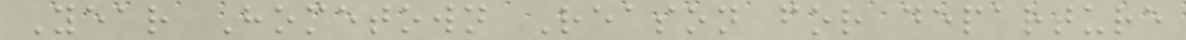Year Hometown Reason for departure
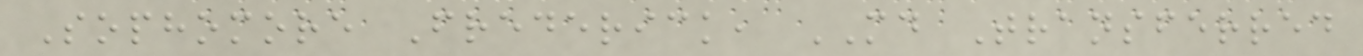Sophomore Frederick, MD Transferred
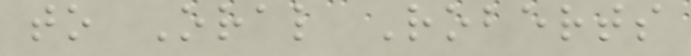to Oral Roberts
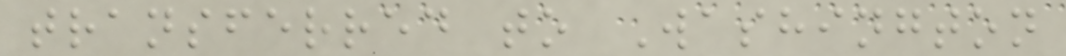transferred to Washington
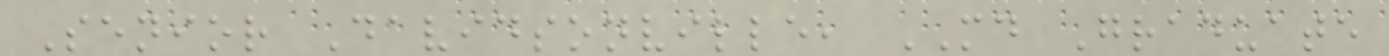Senior Davidsonville, MD Graduate
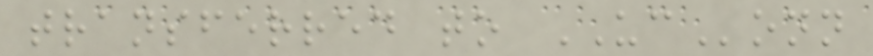transferred to UConn
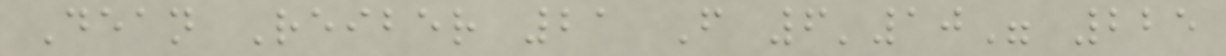Dean Reiber 21 F 6'10" 225
